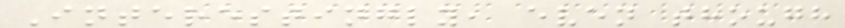Interestingly, even though
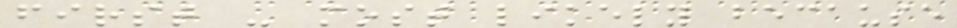first - most likely because
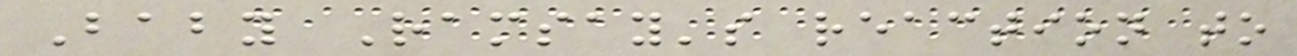Baby Ramsay's reaction to
